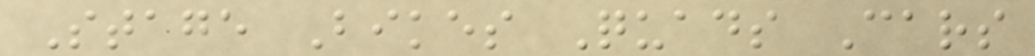Stage Bikes Quads Cars
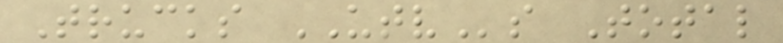Trucks UTVs Total
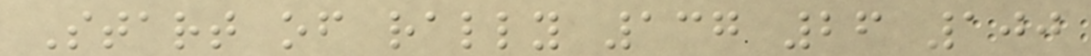Start of rally 137 26 100
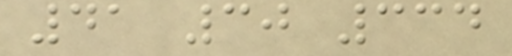41 30 334
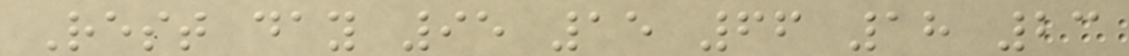Rest day 95 15 66 18 23
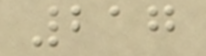217
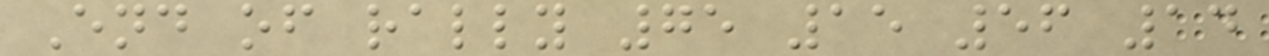End of rally 75 15 56 14
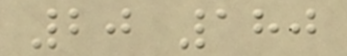20 180
